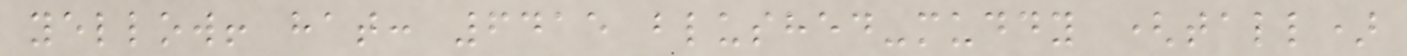yellow! hat: 6415 blushed-muddy (tall)
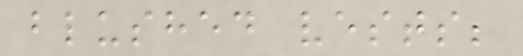blushed vests;
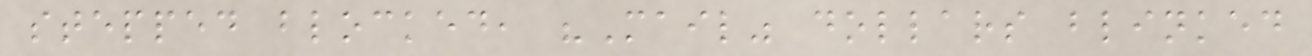stepped blocked, "Mail" dollars blinked
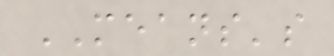MEANS's
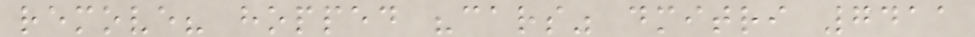remove? hopped "cars" dmitri 7411
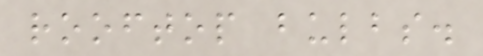rooftop bulbs.
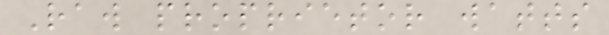Raw proprietor watts
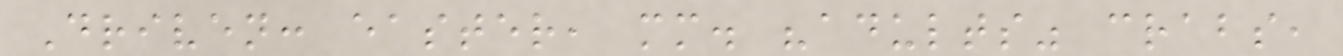Driven: easter, mm. "adults" crabs,
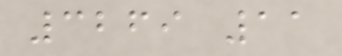3269 11
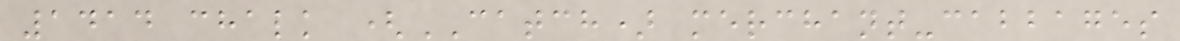1414 chalk (CATCH) merchant-cabbages
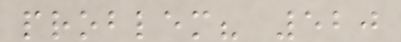problem? 520
